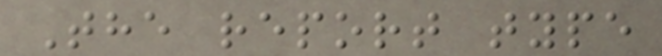The report type
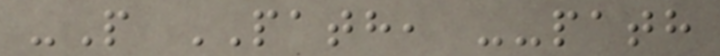-P PATH, --path
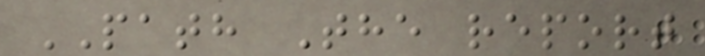PATH The report
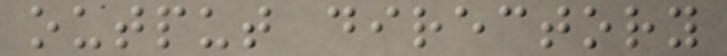output directory
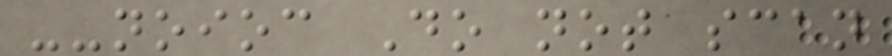--noioc Do not scan
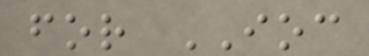for IOC
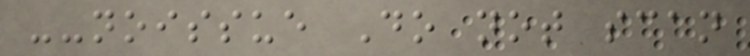--noissue Do not scan
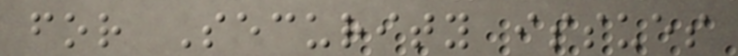for Security issues
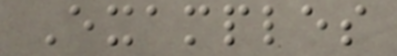Examples
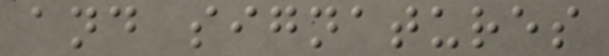and signatures
